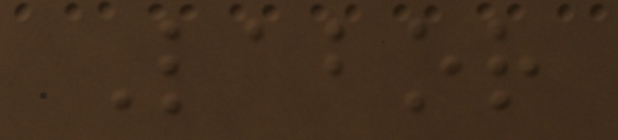Labor
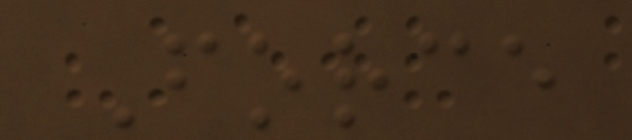Force
